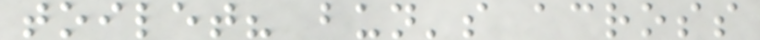toilet? bun's across
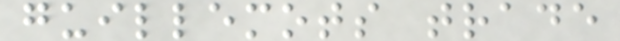guillemots trade
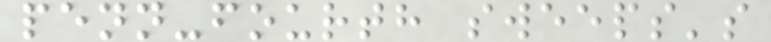penn-fourth sweeps's
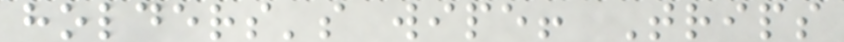holders's wipe! Trips
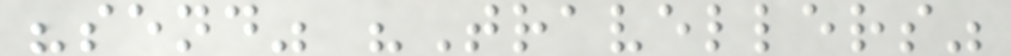"send" "Travellers"
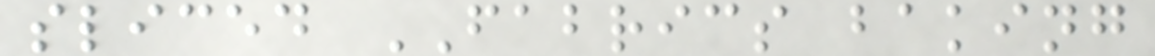sliced FABRICS baking
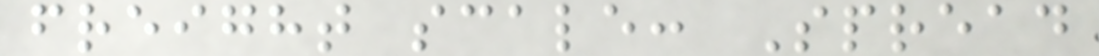freight scale: Spread
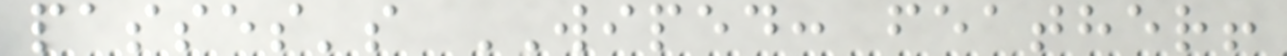passes's WIPED: feather!
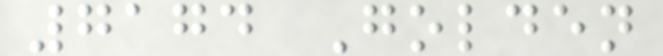7174 Golden
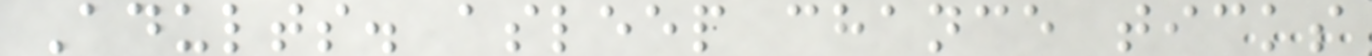Adults. asleep chance ticks
